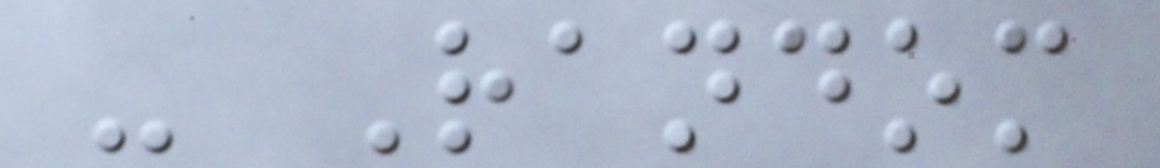- Random
